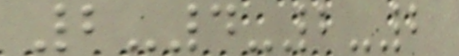2-4-2-2
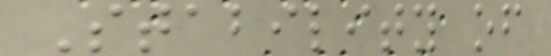Stability of
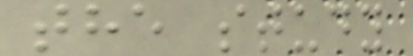the study
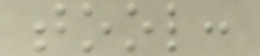tool:
